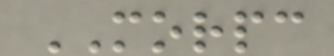MORPC
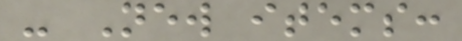- New items:
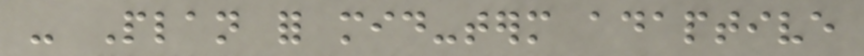- Plan for mid-term adaptive
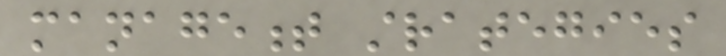management strategies
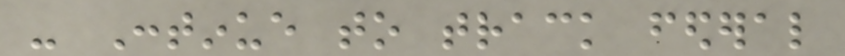- Continue to track federal
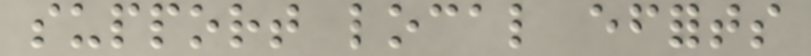support local efforts
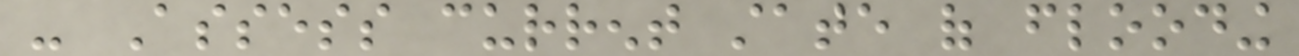- Assess current state of flooding
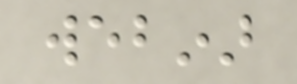webinar
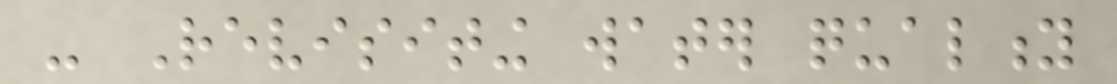- Revisiting water quality
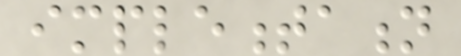implementation
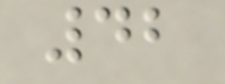42
